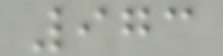973
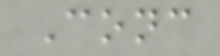Conc
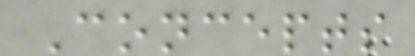Concepts
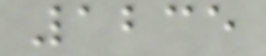1235
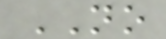NO
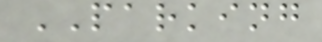PARKING
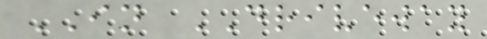IN DRIVEWAY
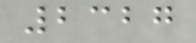2327
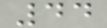44
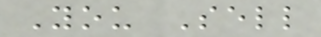You Sell
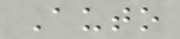Auto
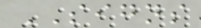SIGNS
